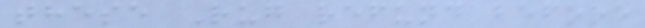these Rug refund before
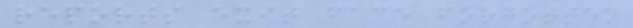reports exit face forgotten
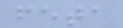feta
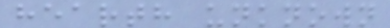hearth unknown
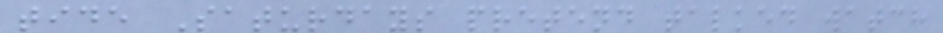tide Saturdays pretend talked watch
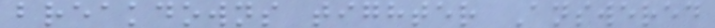breakdowns tighter Answered
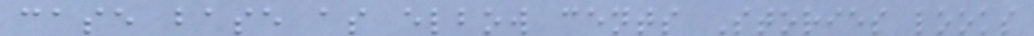case base as elbow cents Stories looks
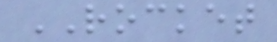ROCKET
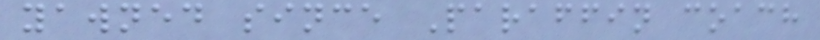yawned since Paraffin coach
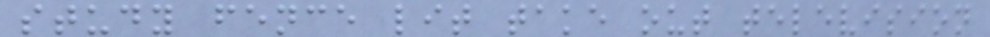study fence lit take out television
